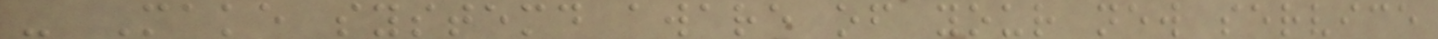- Make systemd aware of your new service
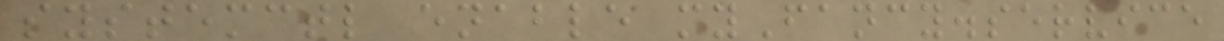systemctl enable myFancy.service
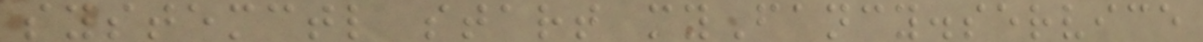systemctl start myFancy.service
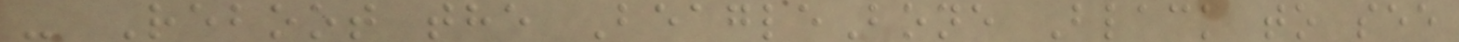- Reboot the BeagleBone Black to see
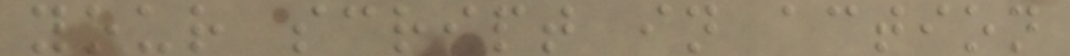your script in action
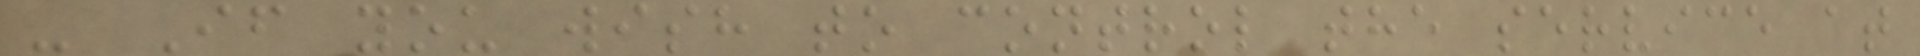- If you wish to control the service at
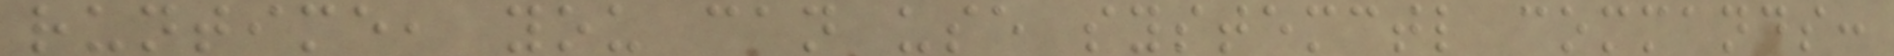runtime, you can use systemctl commands:
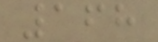168
